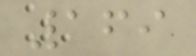169
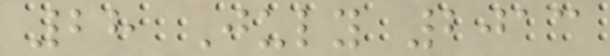28 July 2013
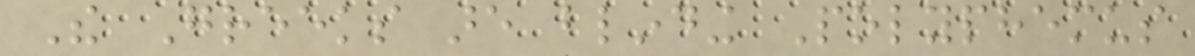The Greeks are blinding Polyphemus
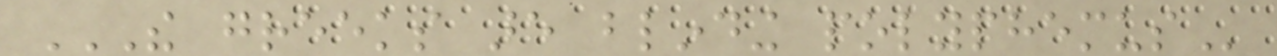THE GREEKS ARE BLINDING POLYPHEMUS
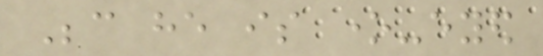Because he is one-eyed
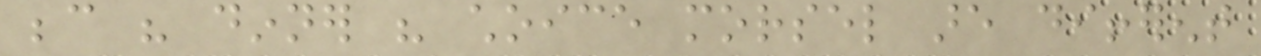because his dinner his choice morsel are different
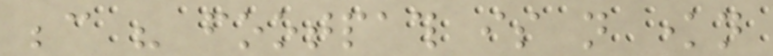because his footpath is not known
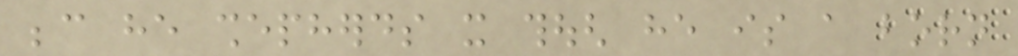because he shepherds it though he is a born
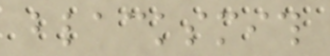blacksmith
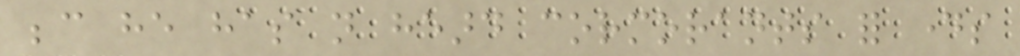because he has not heard cormorants for days
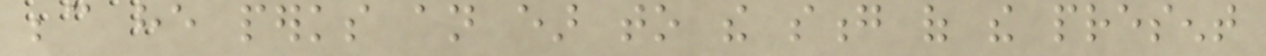because he perks an ear to the song of the present
